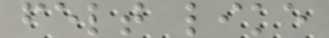felt like
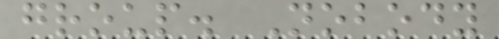group. Nobody
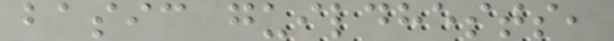basic guildhests,
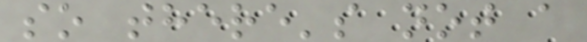so there's not a
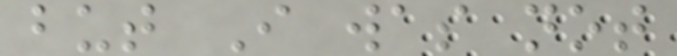but I was not
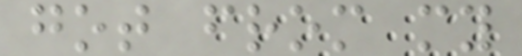got from my
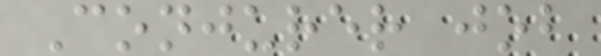Conjurer job
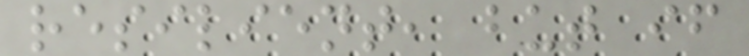resilient, but if
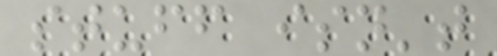stuff isn't
